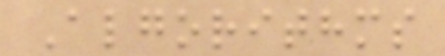Algorithms
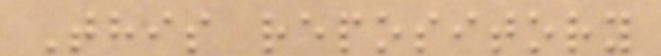This repository
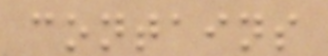contains
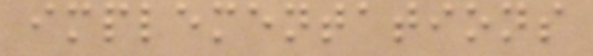implementations
